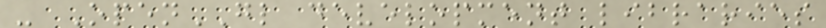- OpenGL development libraries
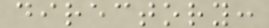directory:
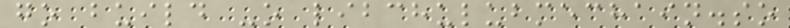go build -o libchulubmechain.so
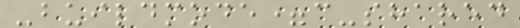-buildmode=c-shared
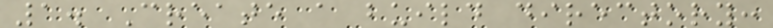1. Create a build directory:
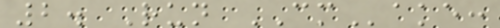2. Run CMake:
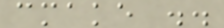cmake ..
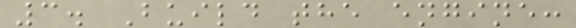3. Build the engine:
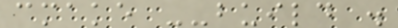cmake --build .
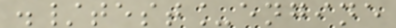./test_engine
